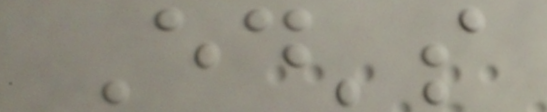Ed's
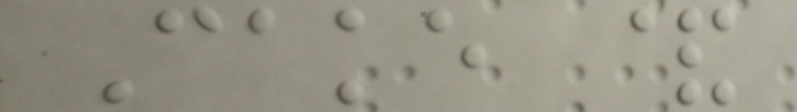Cake &
